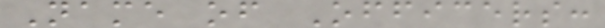Name of Officers:
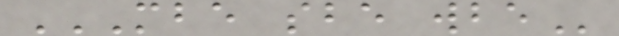MBE SBE WBE
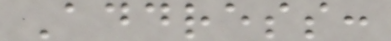Address:
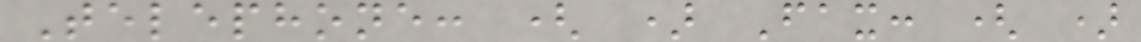Telephone: ( ) Fax: ( )
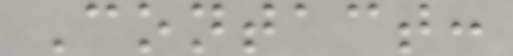Contact:
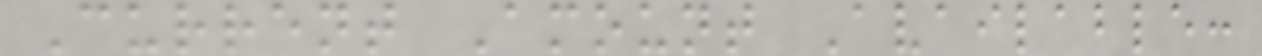Current Amount Available:
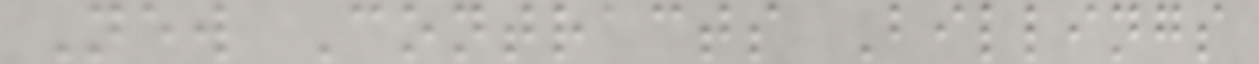New Contracts Billings
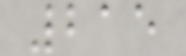215
